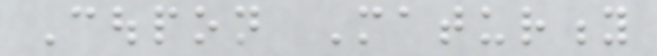Coupon Maturity
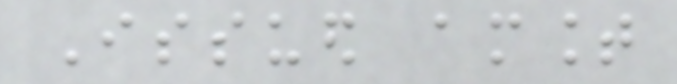Issued amount
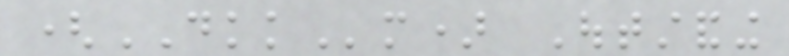(DKKm) Outstanding
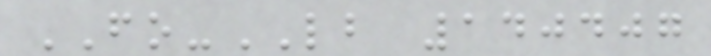FO-LB 140407
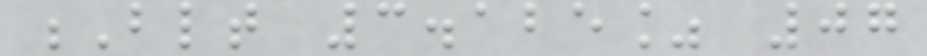Blt 3.125% 07
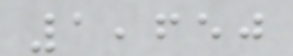1,650
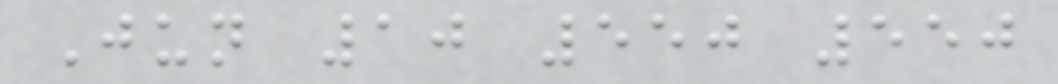Jun 10 550 550
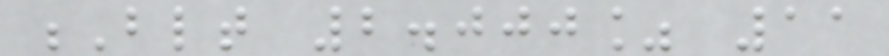Blt 2.000% 11
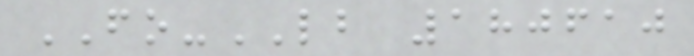FO-LB 180610
